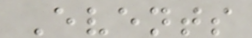Events
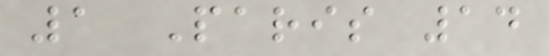1 Paris 14
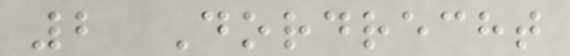2 Dordrecht
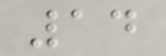14
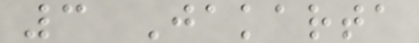3 Jakarta
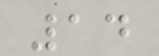14
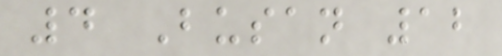4 Busan 12
